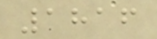1816
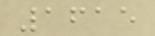1615
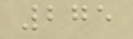275
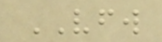VFW
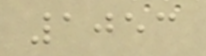1053
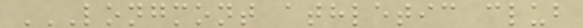LONGMONT ATHLETIC CLUB
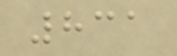831
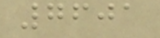7601
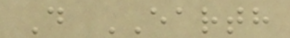D EARTH
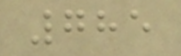785
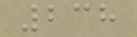238
